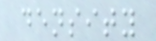density
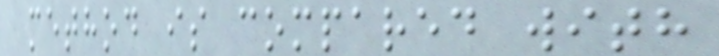method is compared with
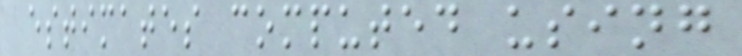estimates computed using
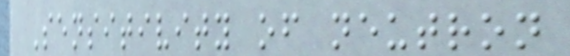Sensitivity of neutron
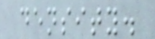density.
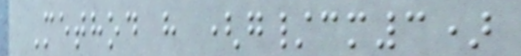Method h (g/cm3)
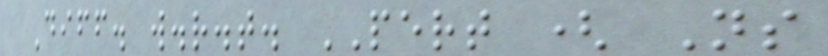Diff. w.r.t. PERT ( Ns
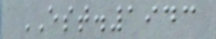EST.1943
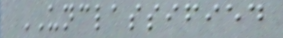UNCLASSIFIED
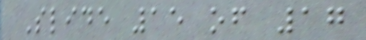Slide 15 of 17
